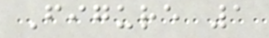Figure 1
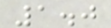1.0
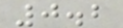0.2
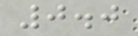0.0
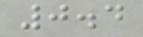0.4
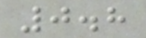0.8
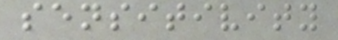sensitivity
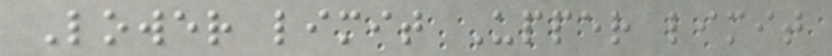Lower limit Upper limit
